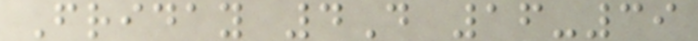Friday 4D 16-39
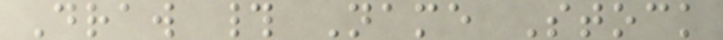Draw # Name Stock
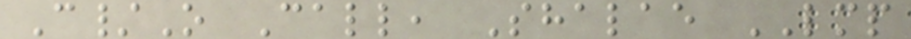C/O Call, Shalae LMP
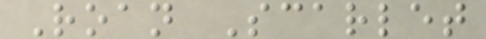Roan Scarlet
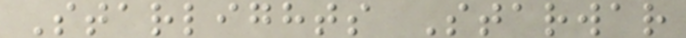Starlights Starwar
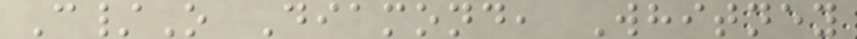C/O Diamond, Whitney
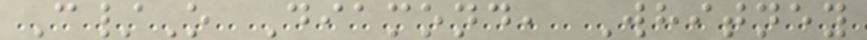C/O Diamond, Whitney
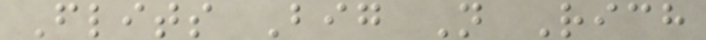Flits Big N Rich
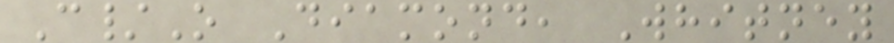C/O Diamond, Whitney
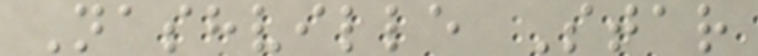Nashville Star
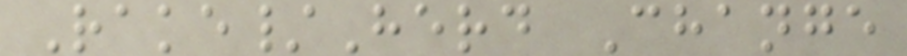Rake/Herd Change
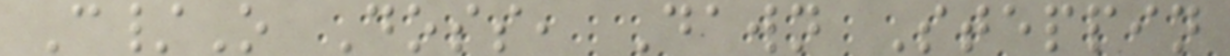C/O Doss, Dawn Steppin
